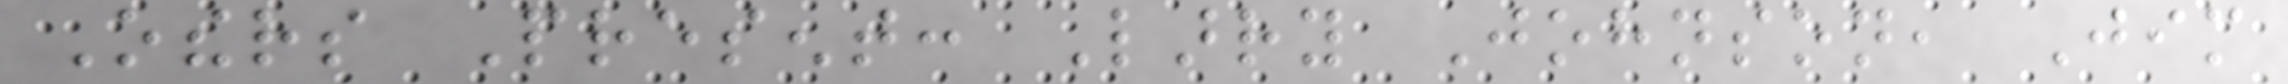Others Present: Larry Johnson, Jim
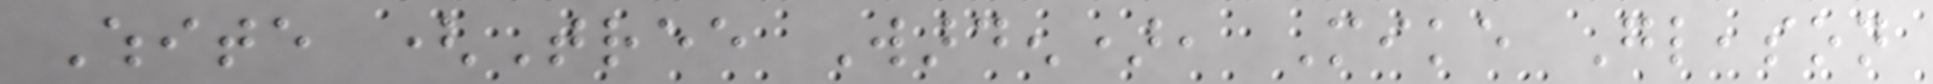White (Tree Warden), Mike Gleason
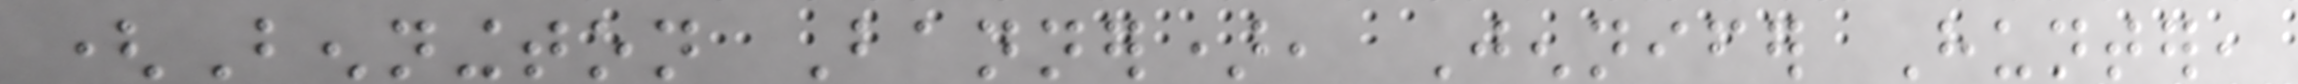(Bennington Banner), Jennifer Hunter,
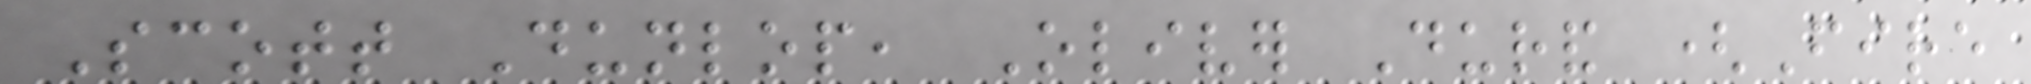Scott Dunlop, Oliver Durand (Fire
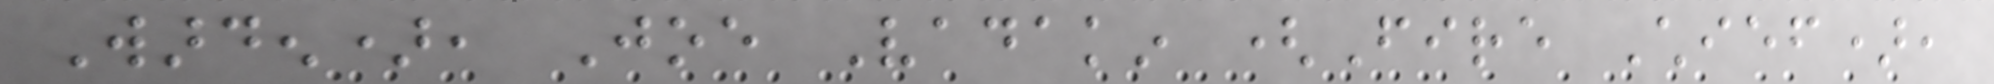Warden), Joe Vadakin (Fire Chief),
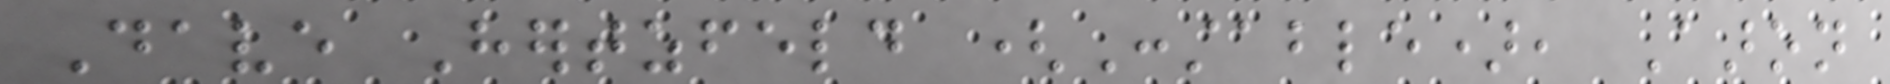Dave Hertzfeld (Constable), Aaron
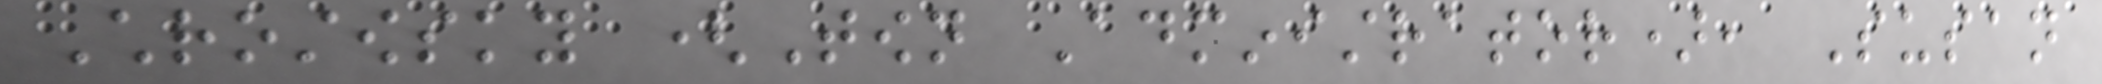Chrostowsky (Town Administrator), Susan
